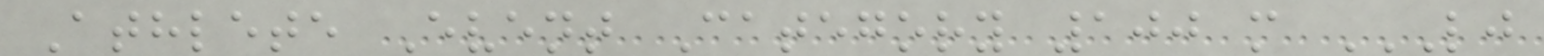Athlete Event Category 100 m LJ
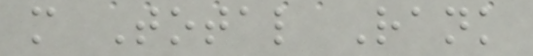m Total Rank
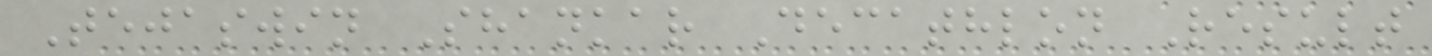Tejaswin Shankar Decathlon Result
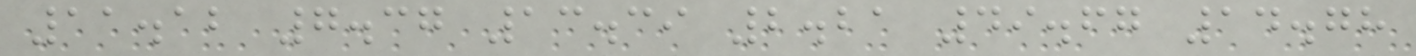11.12 7.37 13.39 2.21 49.67 14.78
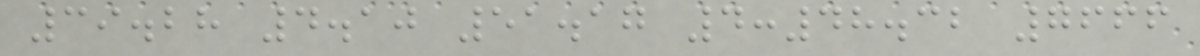39.28 4.10 51.17 4:48.32 7666
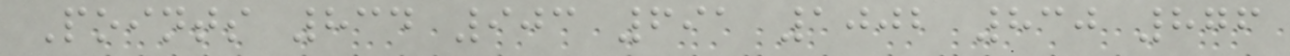Points 834 903 691 1002 830 876
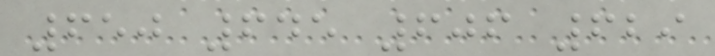650 645 606 629
